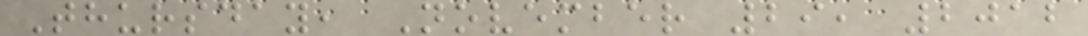Thursday, November 29, 2012
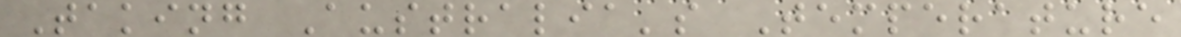Taking Australia's Temperature
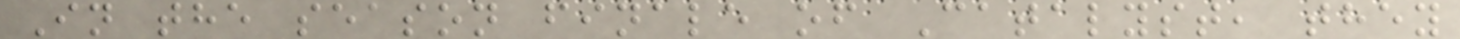In the season finale of Catalyst, they
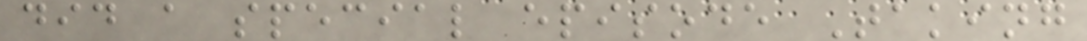did a special episode Taking
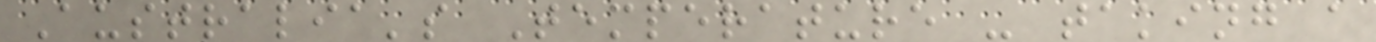Australia's Temperature - taking a
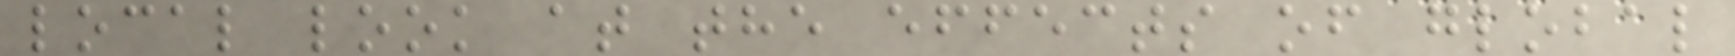local look at the effects of global
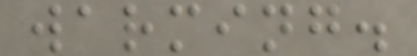warming.
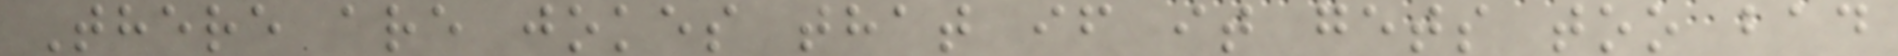There are jokes that if it gets too bad
